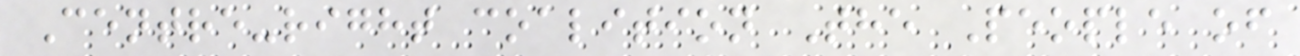Centre-right coalition The People of
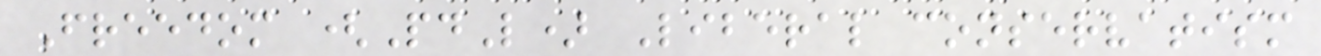Freedom (PdL) Liberal conservatism
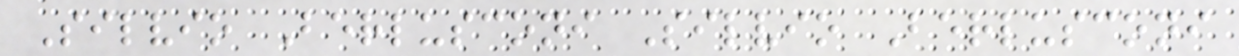Silvio Berlusconi Silvio Berlusconi
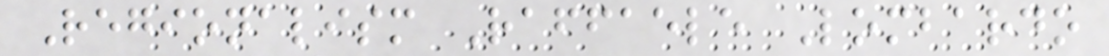Regionalism Raffaele Lombardo
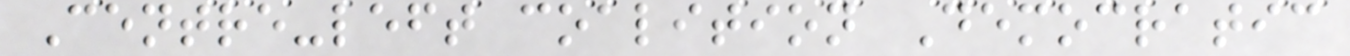Centre-left coalition Democratic
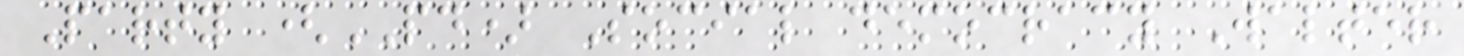Party (PD) Social democracy Walter
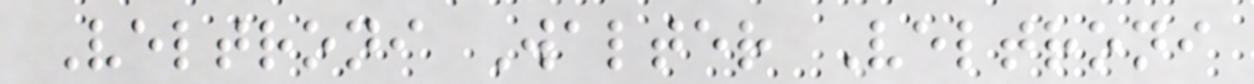Veltroni Walter Veltroni
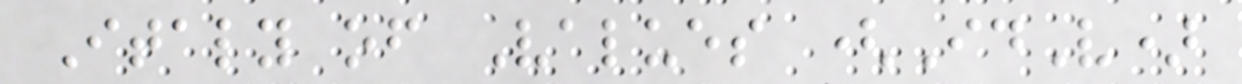Italy of Values (IdV)
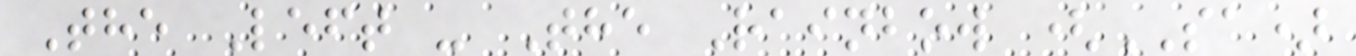The Left - The Rainbow (SA)
